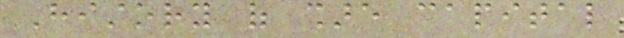History of share capital
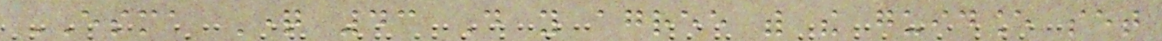ESMA Question 43 Do you agree with the guidance set
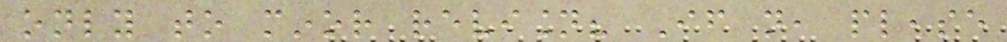only to minor revision? If not, please
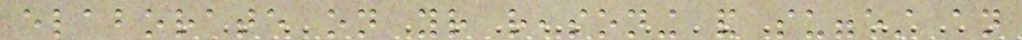elaborate on your reasoning and suggest an
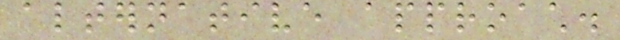alternative approach.
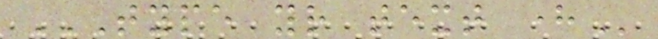TYPE YOUR TEXT HERE
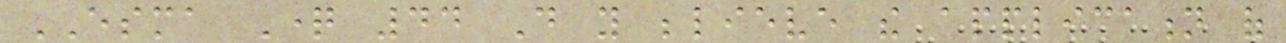ESMA Question 44 Do you believe the application of
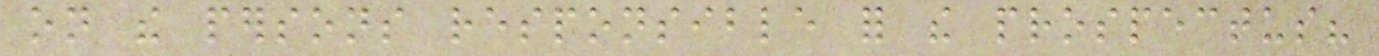on the persons responsible for the prospectus?
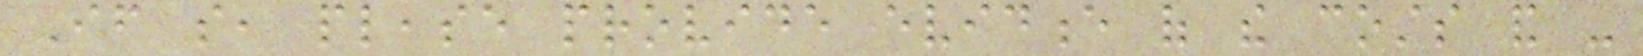If so, please provide evidence of the costs and -
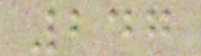247
